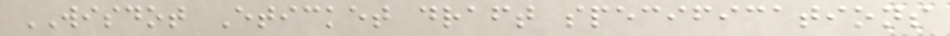WISDOT Eticket draft specifications
